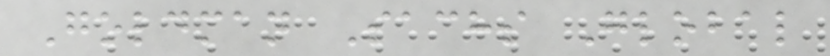Goldman Sachs Global
